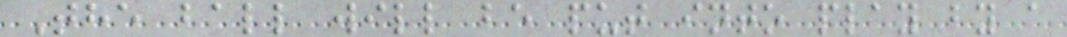The ball will be put into play by a
